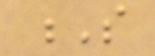S
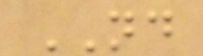ND
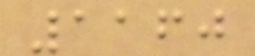1160
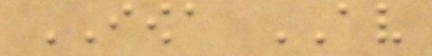IOWA AV
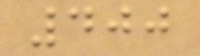400
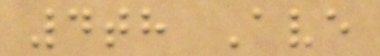4th Ave
